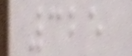325
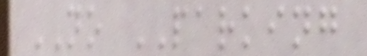NO PARKING
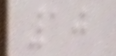10
